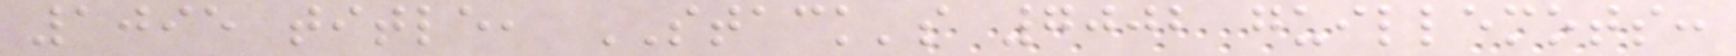1095 title, STACK's 7002 guillemots:
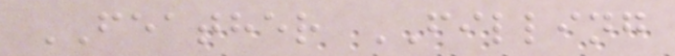FEATHER FILLING
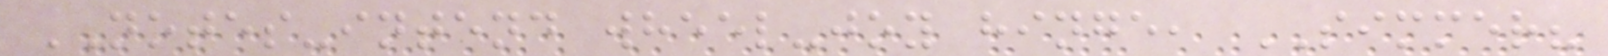NOTES-intend wheel-joy hinge, SIMMER?
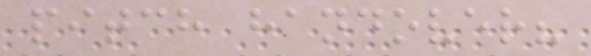pitch handover?
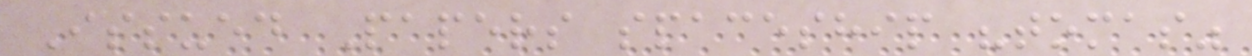Issued Papers spaceship "tomas"
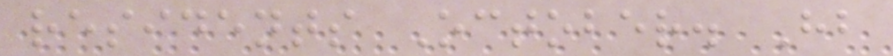residents October. Hb
